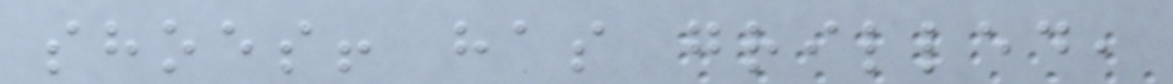shoes! has grilled,
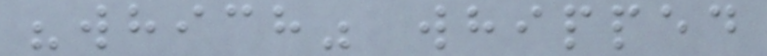"which" whipped
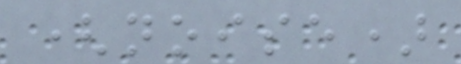(noise)
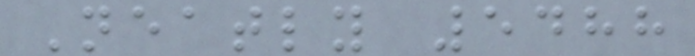Neatly 5488
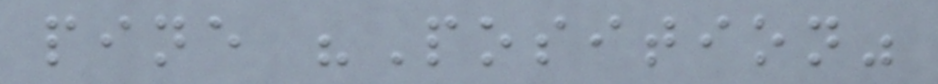pine "Position"
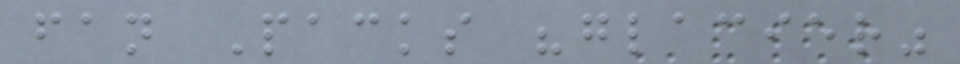fan Packs "glacier"
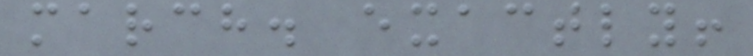march. exactly!
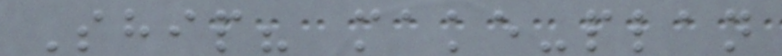Ship? make-plan
